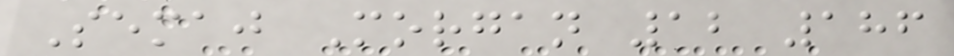Semaj Morgan 12 186
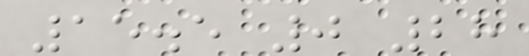15.5 0 28
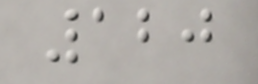120
